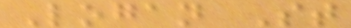Logan St
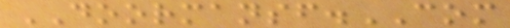DOORMANSF.COM
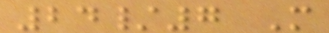24/7 M
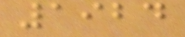1924
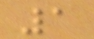1
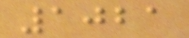1021
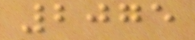2075
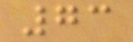73
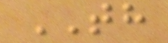TH
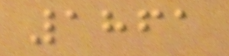1861
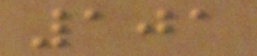101
